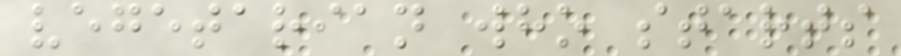vegetarian who starts
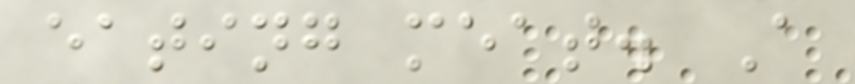eating meat. A
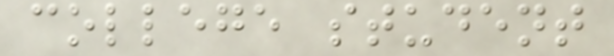college student
